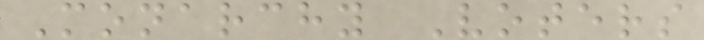Monarchy Voters
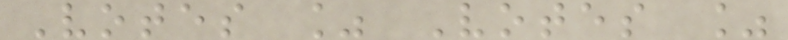Votes % Votes %
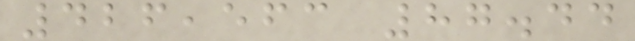426,563 87.44
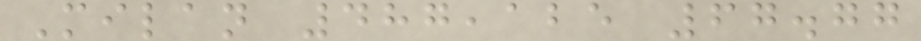Milan 487,125 67.77
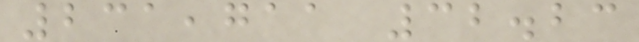231,711 32.23
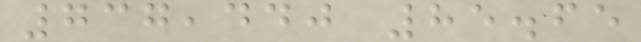737,440 85.65
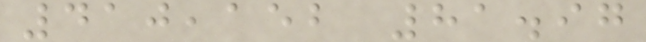410,152 81.97
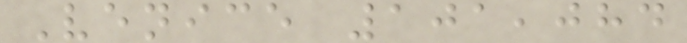Venice 101,084
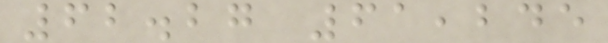62.27 61,245
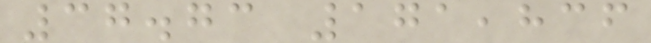37.73 171,836
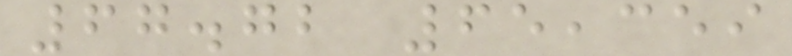67.72 65,359
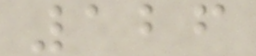126
